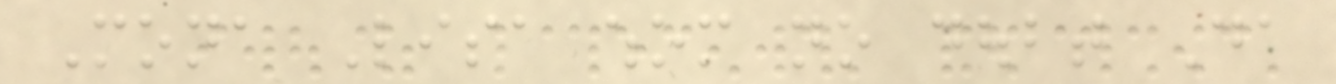Mona Lisa whom no doubt Da
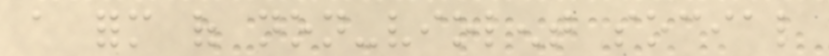a form of non-violent social
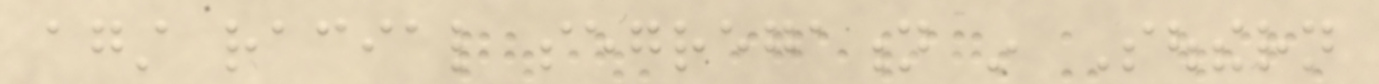against racial segregation in Southern
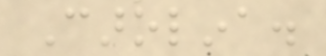Carolina.
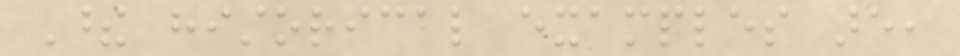These historical examples are,
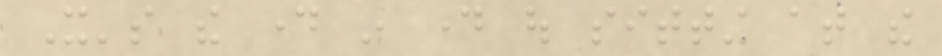It's the day in day out sitting at the
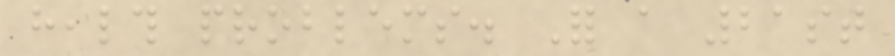health problems. For a 21st
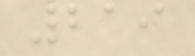219
